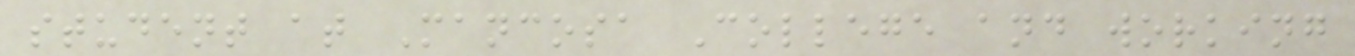student at Mancosa College and working
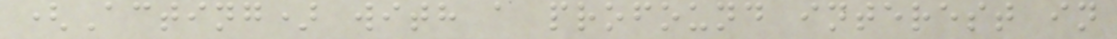(Acting) with a profound interest in
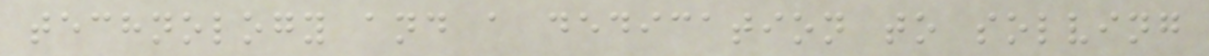technology and a dedication to solving
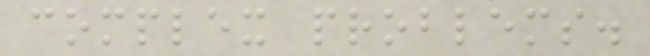complex problems.
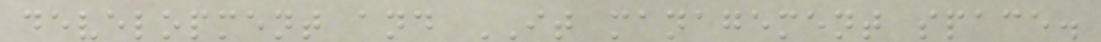development and IT management space.
